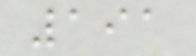191
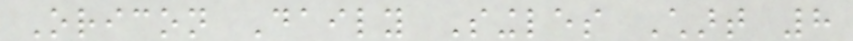Oricon Daily Singles Chart 8
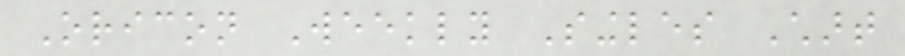Oricon Weekly Singles Chart
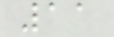11
